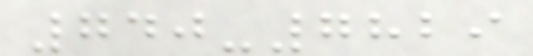740-7829
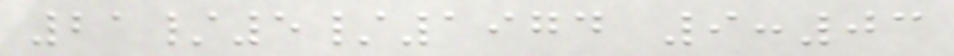21/5/1974 9:03
